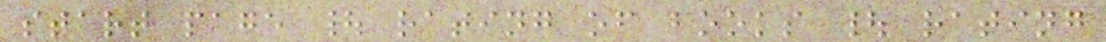start page | rating of books | rating
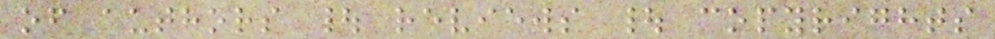of authors | reviews | copyrights
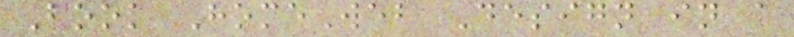Book HomeWeb Design in a
